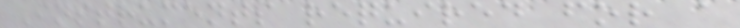Instruments required for a
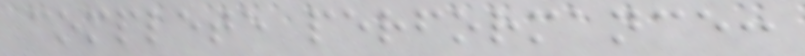complete performance:
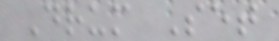Drum Set
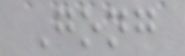Gong
